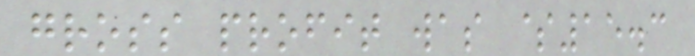gross profit was $15.3
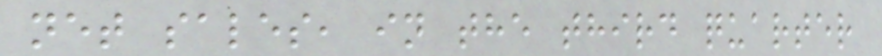net sales, in the third quarter
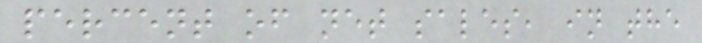percent of net sales, in the
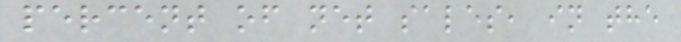percent of net sales, in the
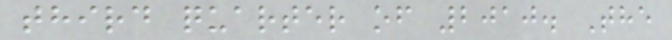third quarter of 2010. The
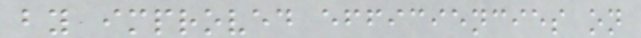by improved efficiencies on
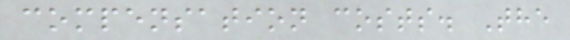compensation costs. The
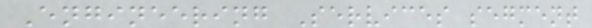Engineering Services segment
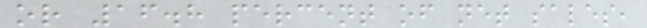or 16.8 percent of net sales,
